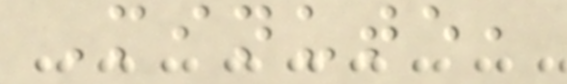Minute,
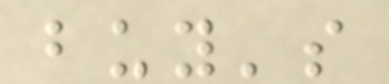buy's
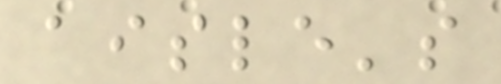aisle's
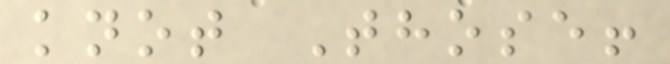knot Those!
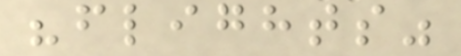"flights"
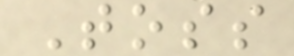Toss
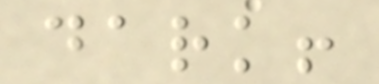dark!
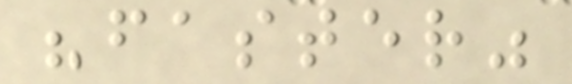"faster"
